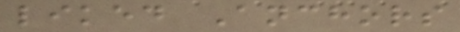liked Anchors
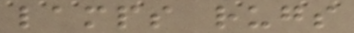lamps rugs
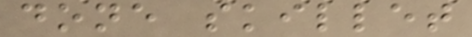done skillet
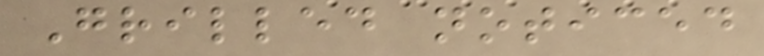Grilled noticed
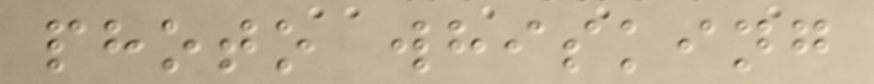photo whisking
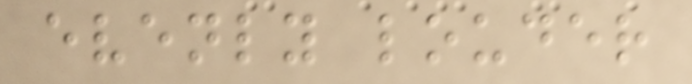evenly louder
